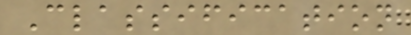Classification
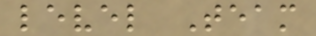level Team
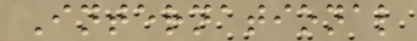International
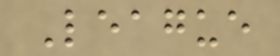League
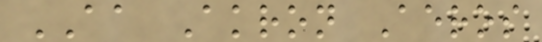AA Akron Aeros
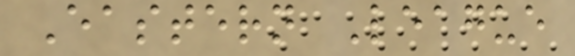Eastern League
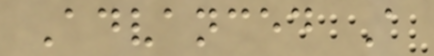Advanced A
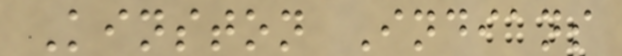Kinston Indians
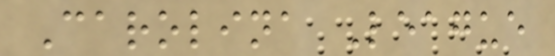Carolina League
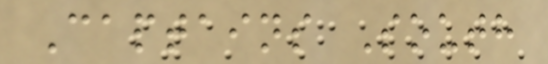Captains South
